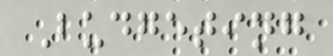Budgeting
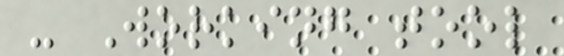- Working tool
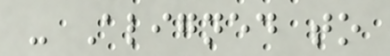- Aligned to
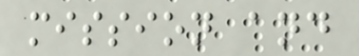mission and
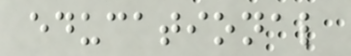educational
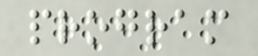program
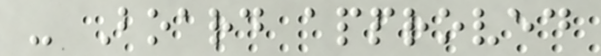- Board approved
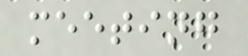meeting
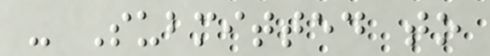- Submitted to
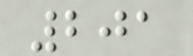201
